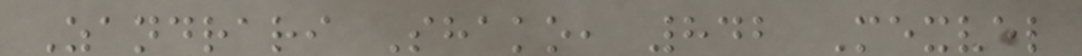Zandrari Shako, 842 Mexvel
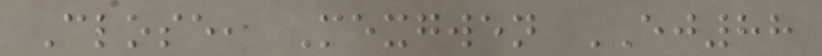Close, Mexgwen EJ88
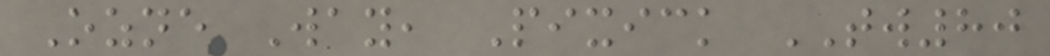Ozne Way, Pixick TW80
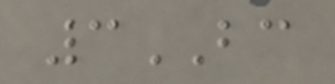3BC
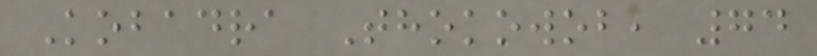Kobadra Thokowob, 74
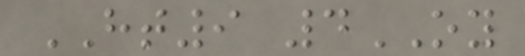HT9 4OY
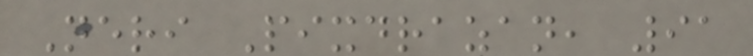Neri Pixdrazan, 91
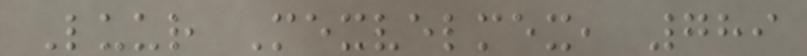Luur Mexvelmex, 789
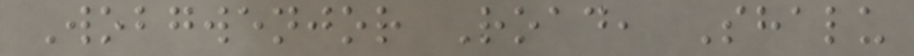Wobgwenjor Road, Shalu
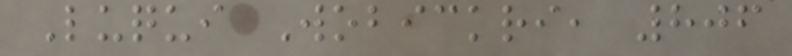Luqui Wobickri, 806
